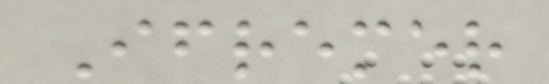Ifremer
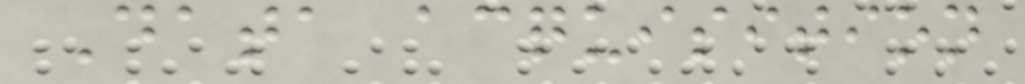Data acquisition
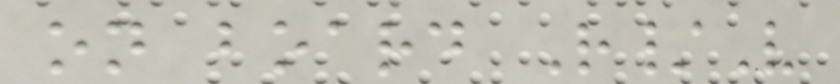on board R/V
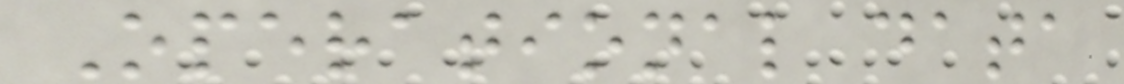Operational data
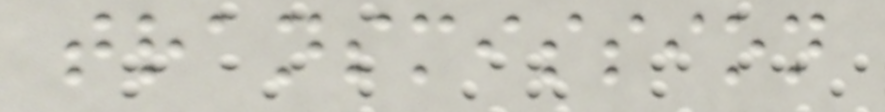transmission
